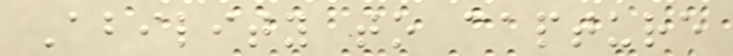Ability to capture
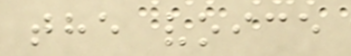the voice
